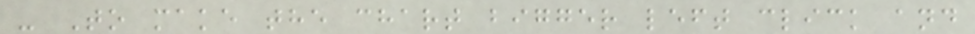- To make the chart bigger left click and
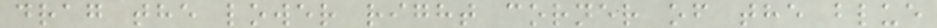drag the lower right corner of the blue
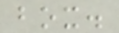box.
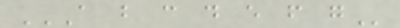A B C D E F G
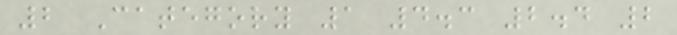2 Category 1 4.3 2.4 2
